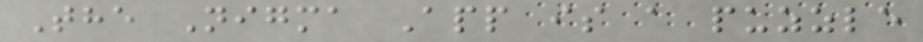The Nigma App is a puzzle
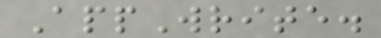AppWrite.
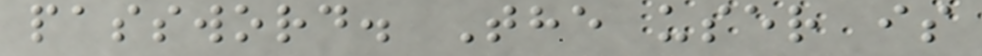password. The user is
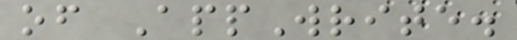of AppWrite.
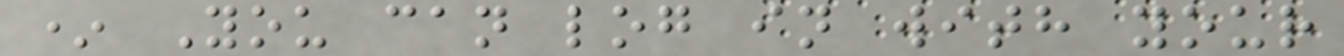* You can log in with your
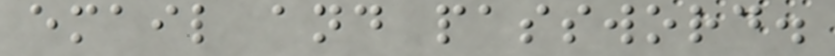email and password.
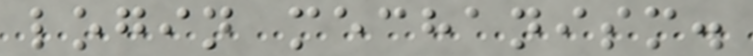login mechanism.
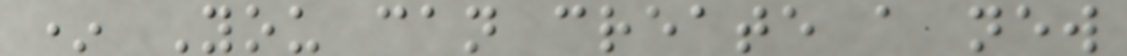* You can create a new
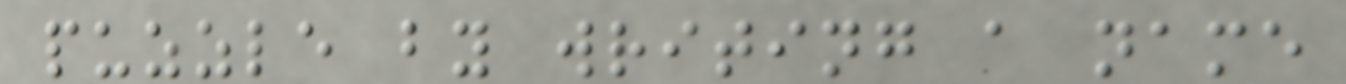puzzle by writing a name
